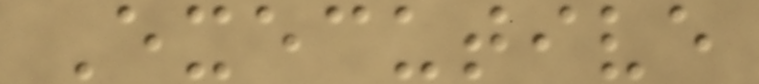Executive
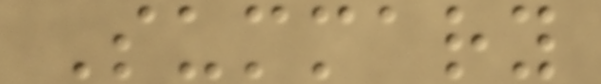Summary
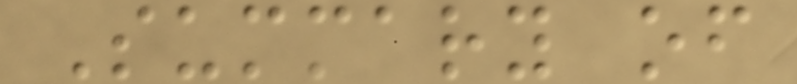Summary of
